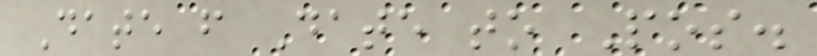Date from Date to Pos.
